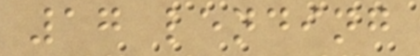17 lending
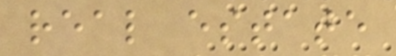real estate
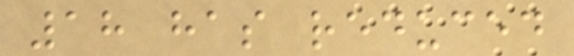18 has reduced
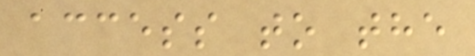access to the
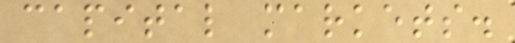capital markets.
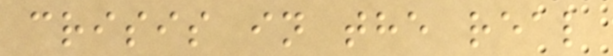crisis in the real
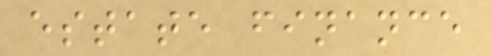estate finance
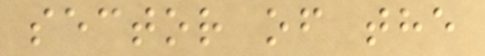sector of the
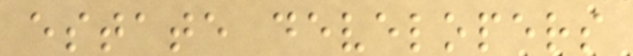estate developers
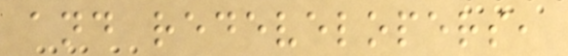and redevelopers,
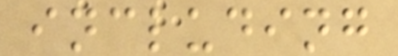including
